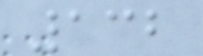132
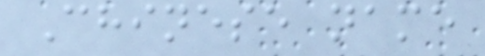Chinese name
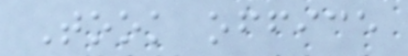Took office
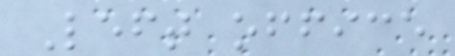Left office
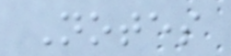Notes
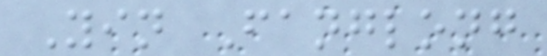Yin Fanglong
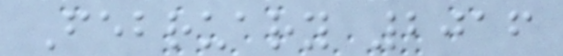February 2016
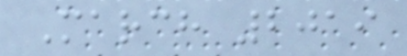March 2019
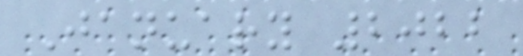January 2022
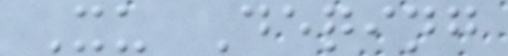Xu Deqing
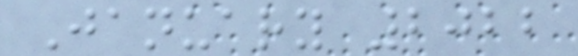January 2022
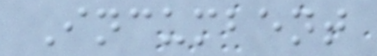Incumbent
